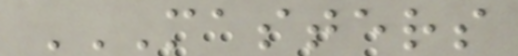MASTERS
